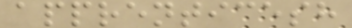apprenticesh
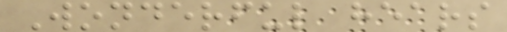Wonderful hears
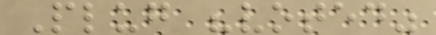Plug "voted"
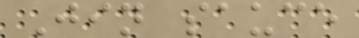Jin sauce
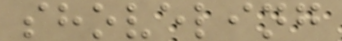shoveling
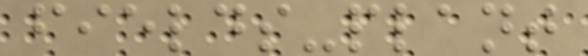fields-plant
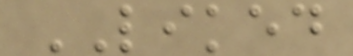LIKED
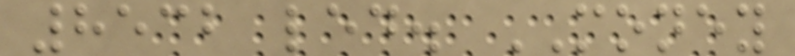8532 led. MONEY
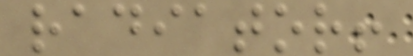radiator!
